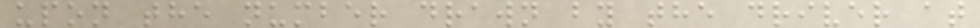upon the number drawn by the driver at
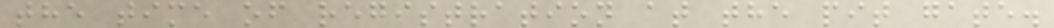the time of registration at the pit gate.
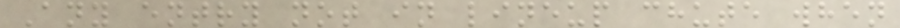Any entry not in lineup chute when
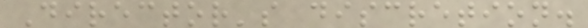Director's discretion.
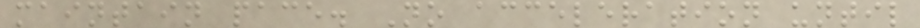maintain pace. No acceleration until
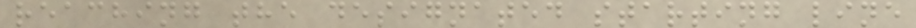reaching the designated starting line
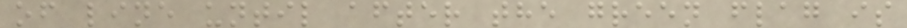of line until after the green flag is
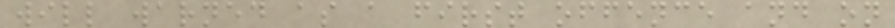will warned as a first offence and on
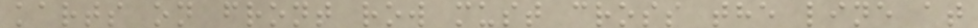karts on front row must cross the line at
